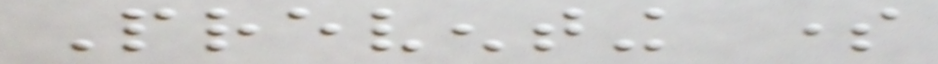Preventing some
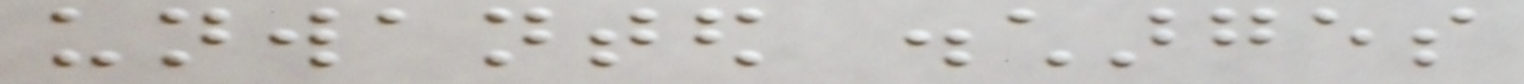unwanted discharges
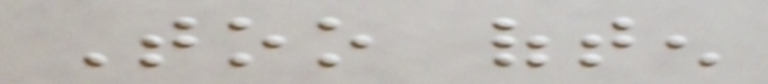Too often
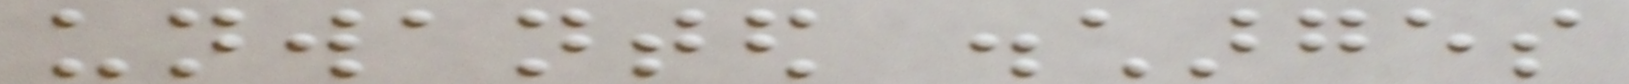unwanted discharges
